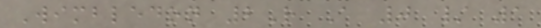Wimbledon 2R A 0 / 1
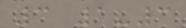3 1-3
